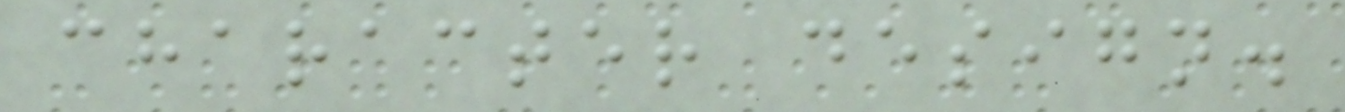character design.
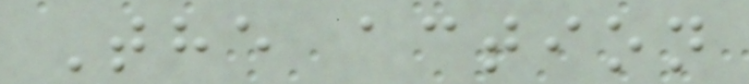The action
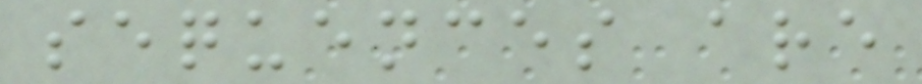sequences are
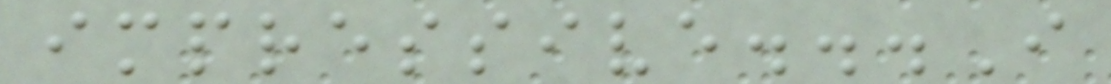impressive...I
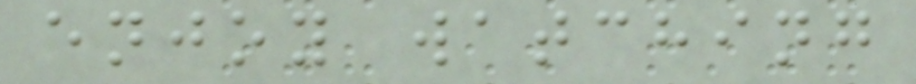enjoy watching
